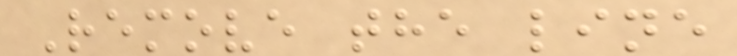Remove the line
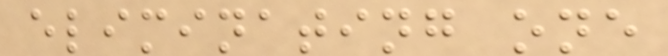eliminating one
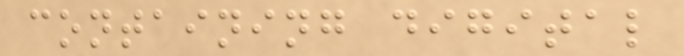containing digital
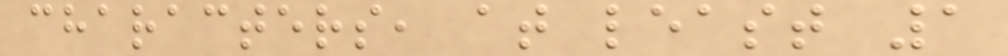characters, at least 1
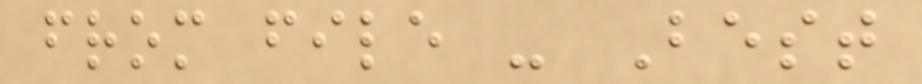from file - Best
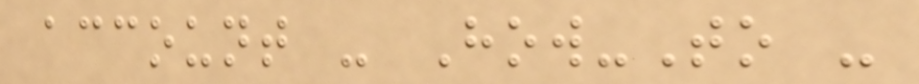account - How-To -
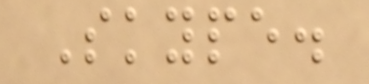Skype.
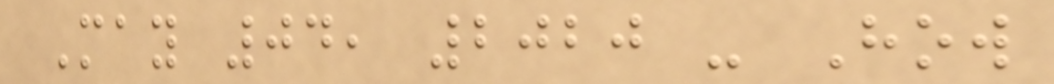May 04, 2020 - How
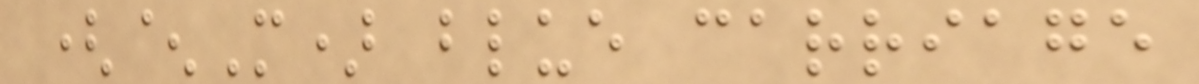(^M) blue carriage
